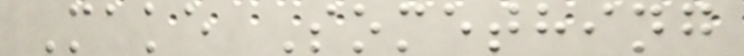Make Something
